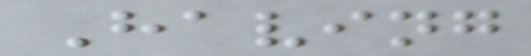Having
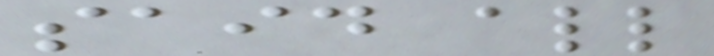said all
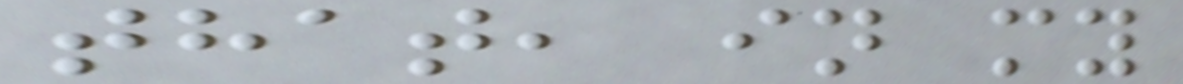that, in my
